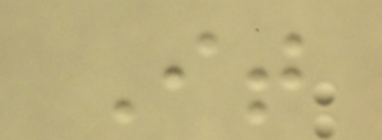It
